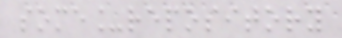some_repository
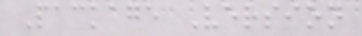Package Version
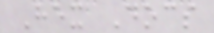Hex Docs
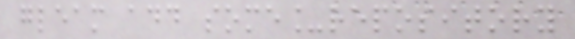gleam add some_repository
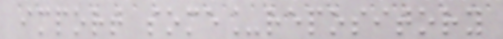import some_repository
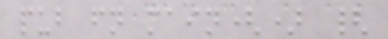pub fn main() {
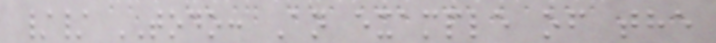// TODO: An example of the
